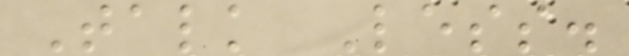Talk Less.
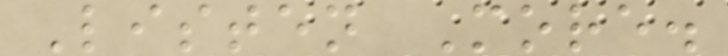Listen More.
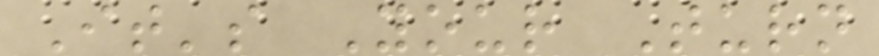It's Your Turn
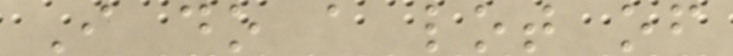I do a lot of
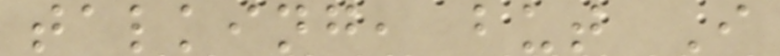talking, but I
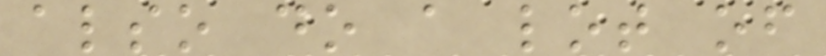also do a lot of
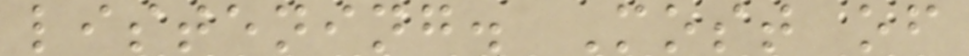listening. Most of
